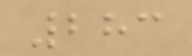283
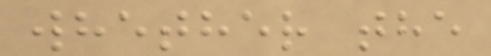whether the
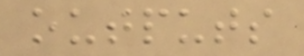outputs
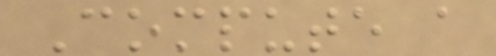Compute a
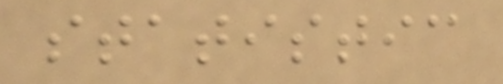statistic
